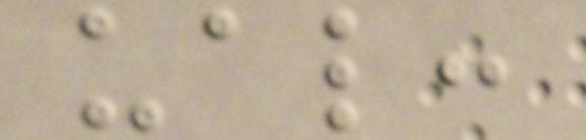ual:
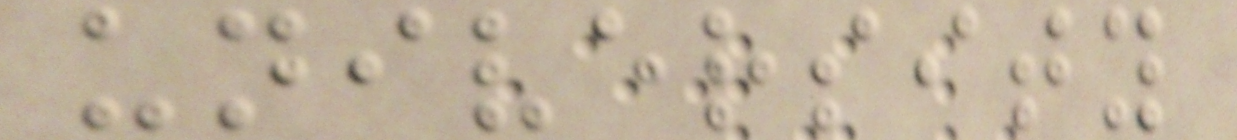university
